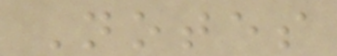Notes
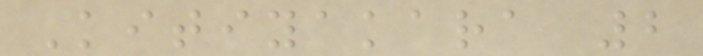Kitiyakara 2
